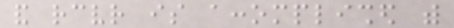and receiver is accomplished with
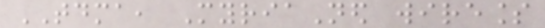TDMA, MyriaNed wireless
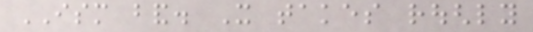ISM band. It takes roughly
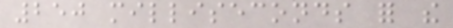250 milliseconds for the
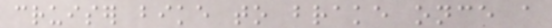cruiser bike to brake once a
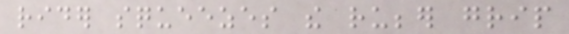rider squeezes the rubber grip
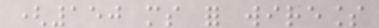(150 ms for wireless
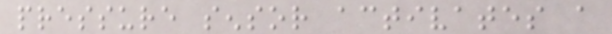pressure sensor activates a
